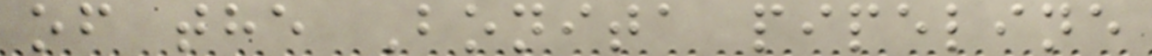of the Bonita pipeline
